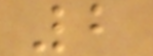2
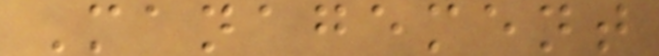Management
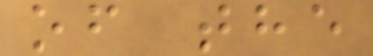of the
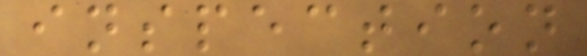inspection
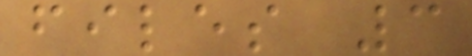files 3
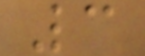3
